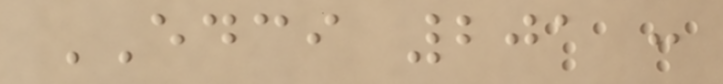EDCI 201 :
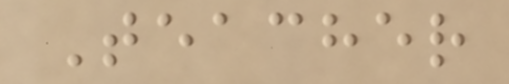Teacher
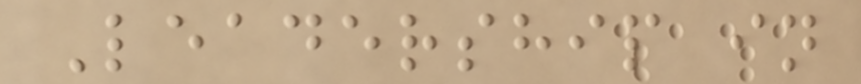Leadership in
